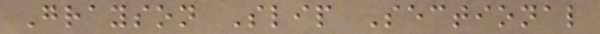Grayson Slip Sectional
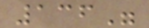136"
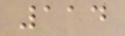114
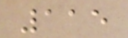115
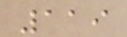119
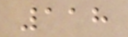118
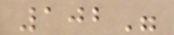102"
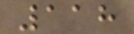118
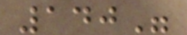140"
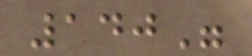140"
